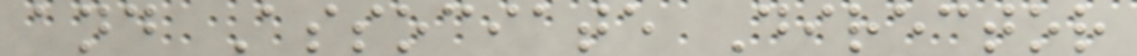and Associate Director
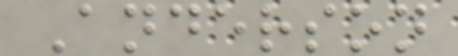Anderson
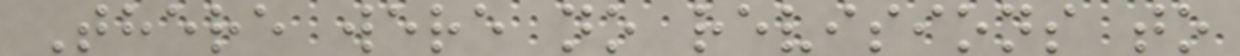There were no revisions to
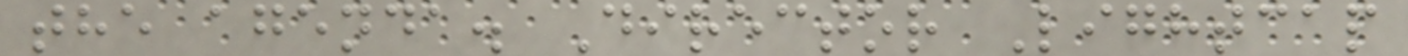the agenda. Director Lightcap
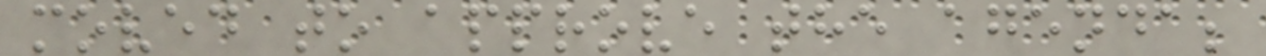moved to approve the agenda;
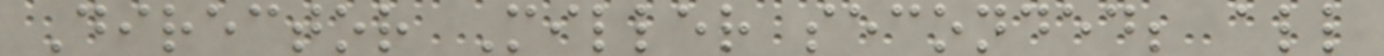Director Miller seconded; all
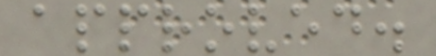approved.
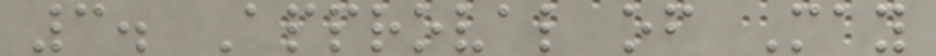3. Approval of May
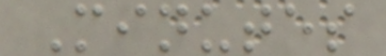Minutes
